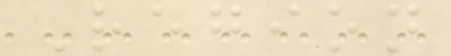Region
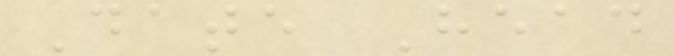Date Head
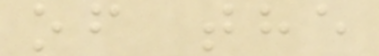of the
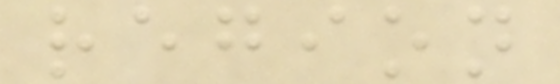region
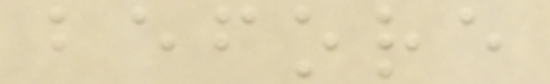before
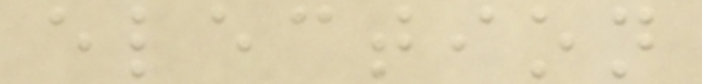election
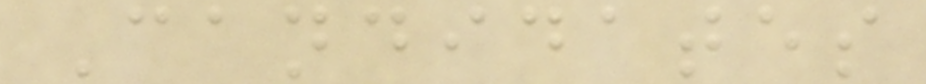Candidates
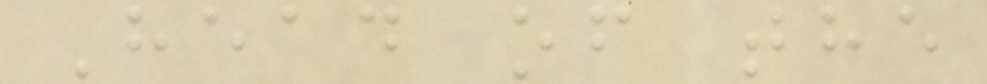Head of the
